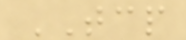TCP
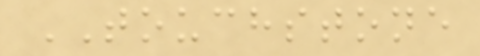TOUCHSTONE
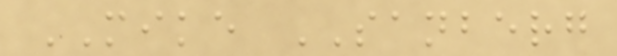MIKE SANBERG
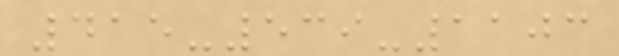415-539-1103
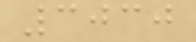3030
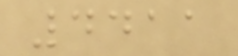4411
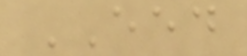EED
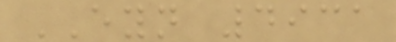EYN 4931
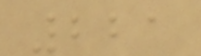221
